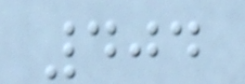404
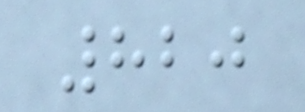820
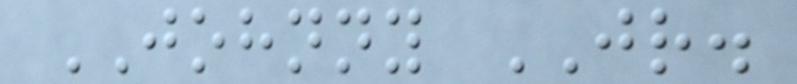JOHNNY JR.
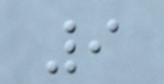9
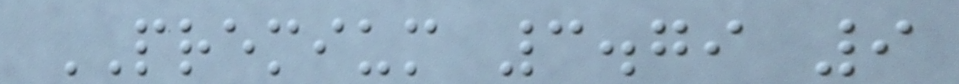PREMIUM 3.79 9
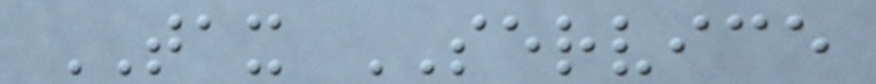TAX SERVICE
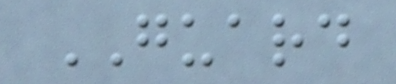GUARD
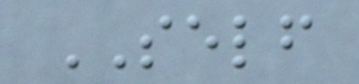SELF
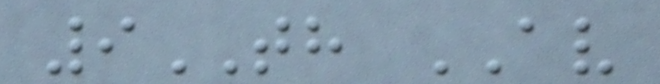9TH AV
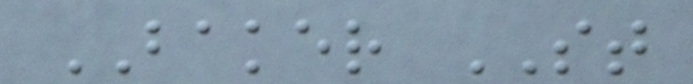BAKER ST
